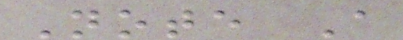Note A
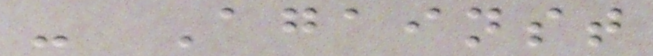- Against
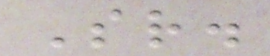Sr.
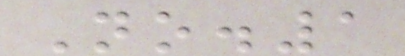No.1
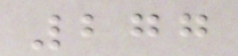277
